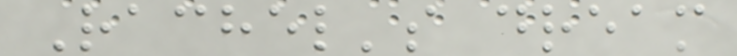Rachel's dream
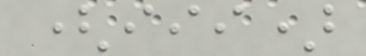(iii)
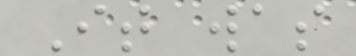It was
